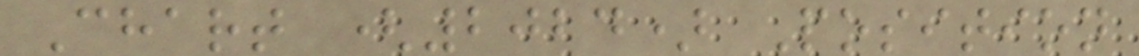Chart (2024) Position
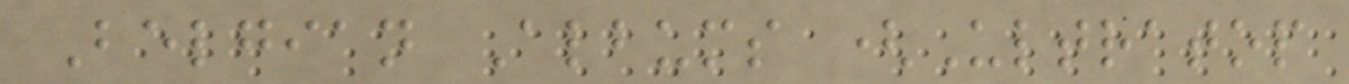Belgian Albums (Ultratop
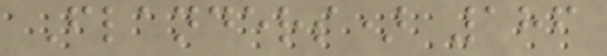Flanders) 186
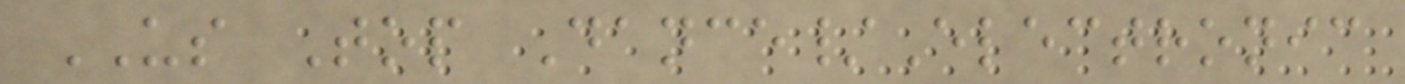US Top Dance/Electronic
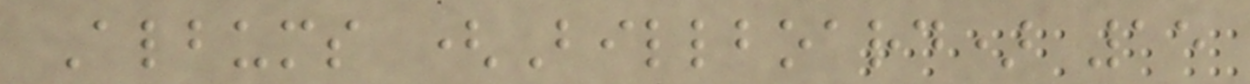Albums (Billboard) 15
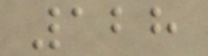128
